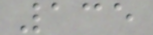135
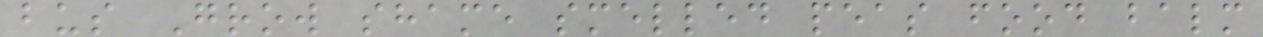bus Grow shame smelled peas food balm
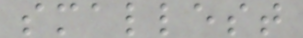smallest
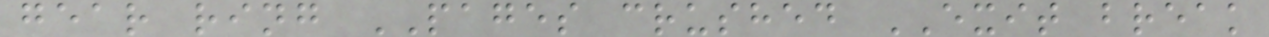gear ring PAGES crushed EXIT break
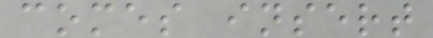comes insert
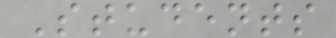Students
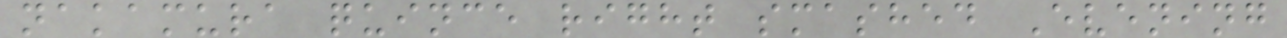nakamura quince right smashed Evening
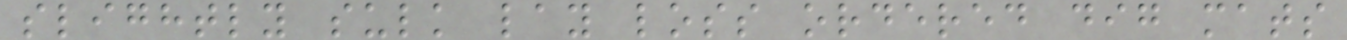slightly sulk lay loss ordered dig mats
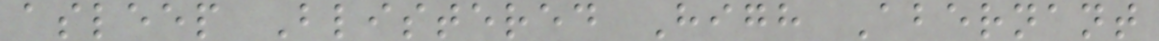asleep Blistered High Abernant
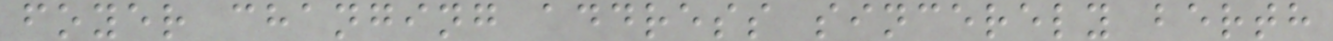foyer changing address sincerely berth
